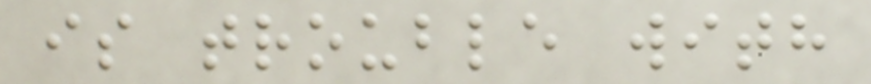is trouble with
